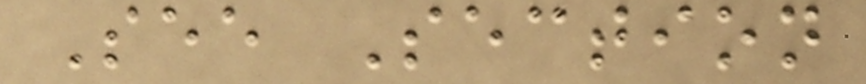See Section
